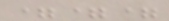===
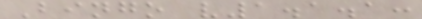Bingo v1.1.1:
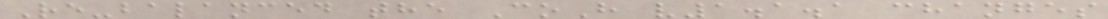Re-balanced the CoH v1.1.1 changes
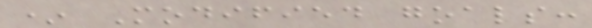* Modified goals:
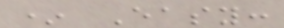* Easy:
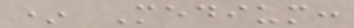* Medium:
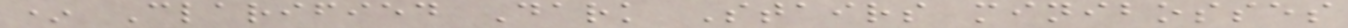* Clarified Dark Stairs minibosses
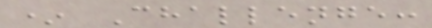* Challenge:
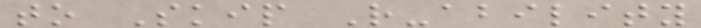to Skip R-ability
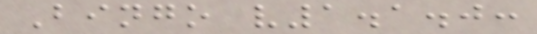Bingo v1.1.0:
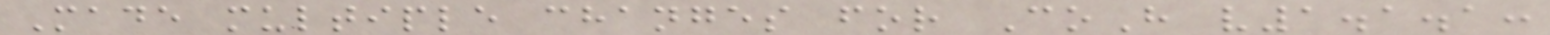Made multiple changes for CoH v1.1.1:
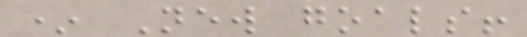* New goals!
